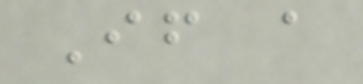If a
